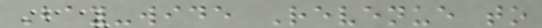Bay-wide Revenue to
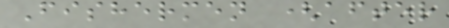Fishermen (after
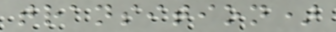transition)
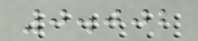0.002
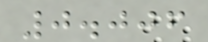0.006
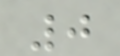0
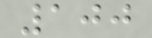100
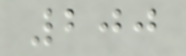200
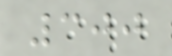300
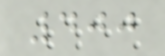400
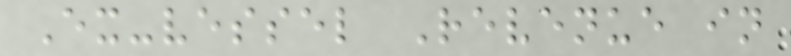Ex-vessel Revenue in
